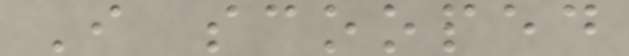I scooped
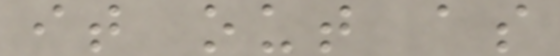it out as
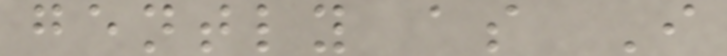gently as I
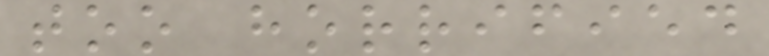too horrified
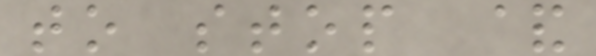to stop &
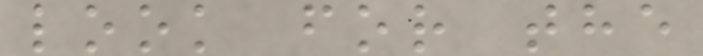look for the
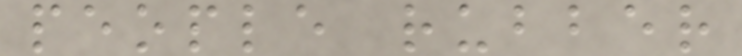people rubber
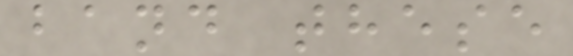band these
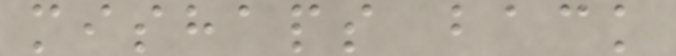mishaps back
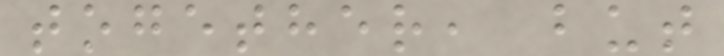together, but
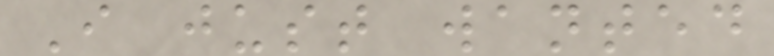I just wanted
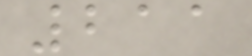211
